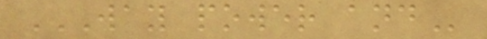WAY POWER AND
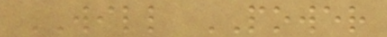WILL POWER
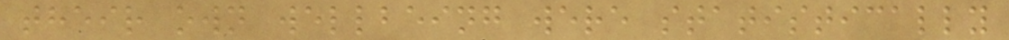their own wellbeing were statistically
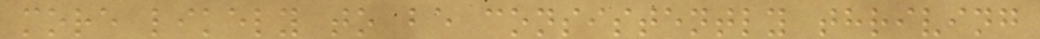more likely to be consistently thriving
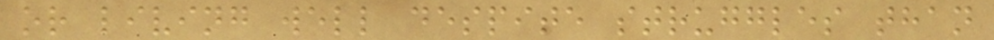or living well despite struggles than
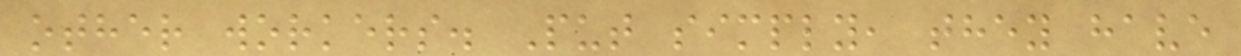other workers. Put simply, they have
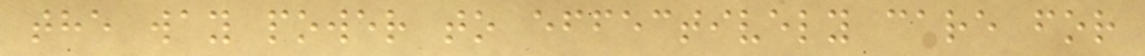the way power to effectively care for
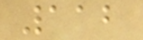112
